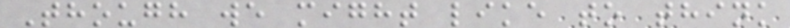Though we might like to think
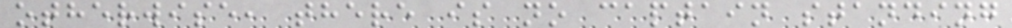otherwise, there is no captain standing
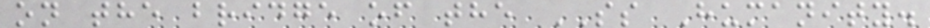on the bridge of the SS Humanity.
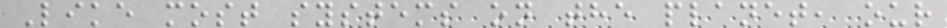Like most systems on the planet, our
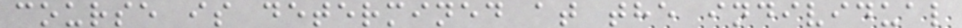course is determined at the individual
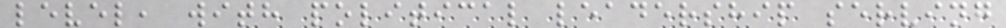level, with political leadership serving
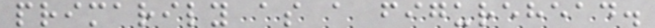primarily as a figurehead.
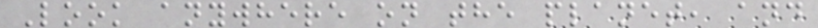Look anywhere on the planet, and
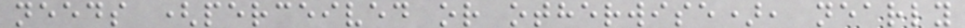needs (perceived or otherwise), nearly
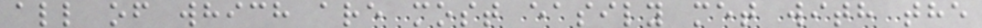all of which are most easily met with the
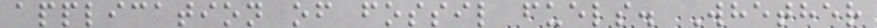application of fossil fuels. Whether
